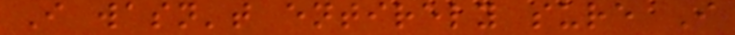I wasn't entirely sure I
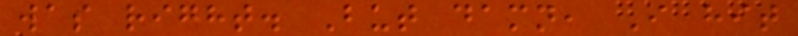was right. But damn, I hit
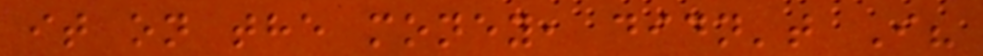it on the money, didn't I?
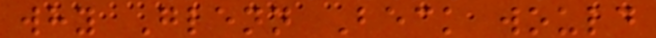why Glenn Beck would
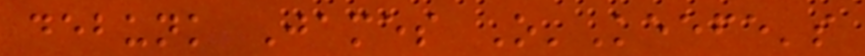debunk James O'Keefe's
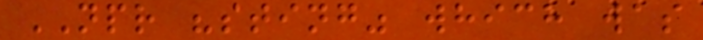NPR "sting" which was
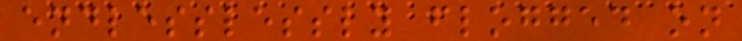endlesslessly flogged on
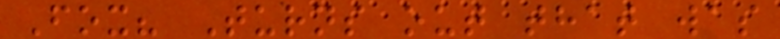Fox? Turns out that was
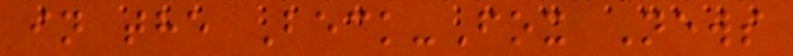in the Beck-Fox News
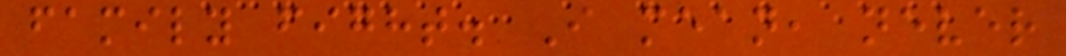family fight. I mean, never
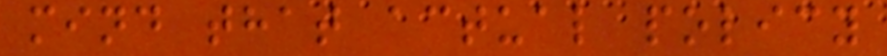mind that actual policy
